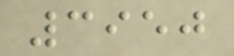3950
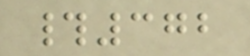#372
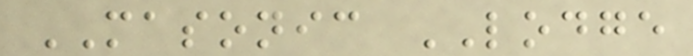MASONIC LODGE
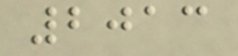2013
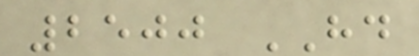2500 HD
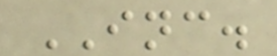INC.
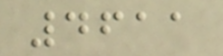4611
